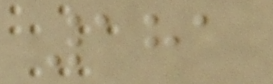181
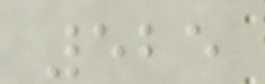525
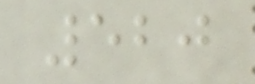520
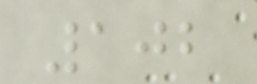102
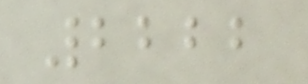2222
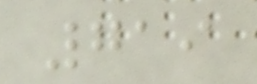719
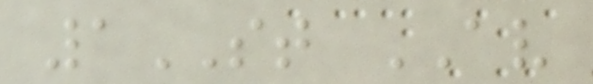1ST AV
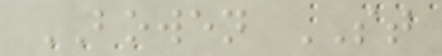BOWEN ST
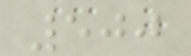500
